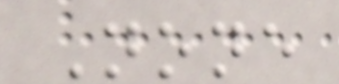None
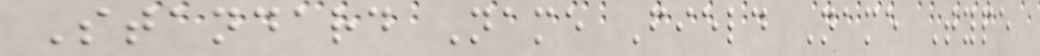Standard Name Field Name Type
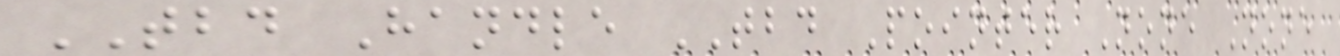TBD Handle TBD Pointer None None
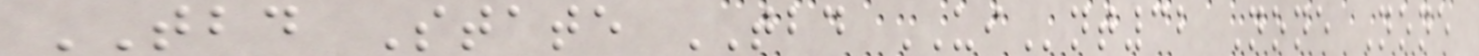TBD State TBD UInt32 None None
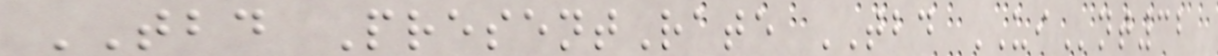TBD PresentRate TBD UInt32
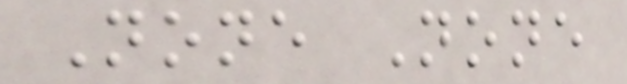None None
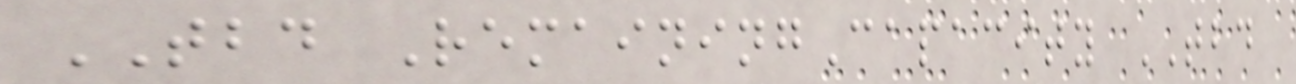TBD RemainingCapacity TBD
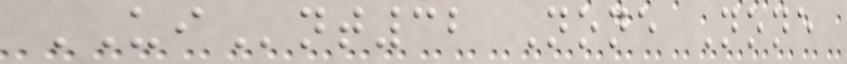UInt32 None None
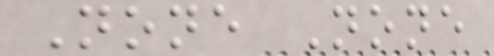None None
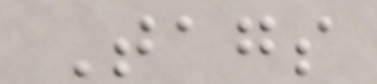Tags
